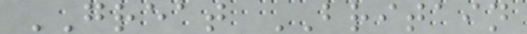GREAT BRITAIN
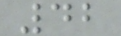42
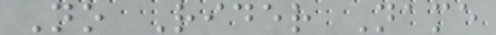No Rider Name
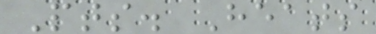Pts. Heats
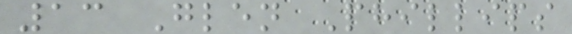13 Glen Phillips
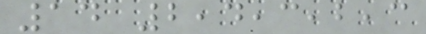14 2,4,3,2,3
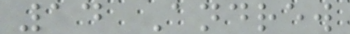14 Andrew
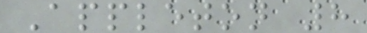Appleton 8
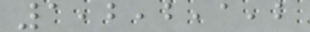1,2,2,1,2
